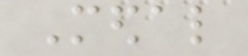Medal
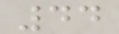44
